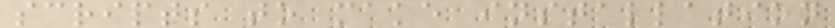scripts to make installation
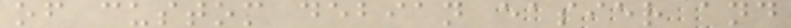of custom debian easier and
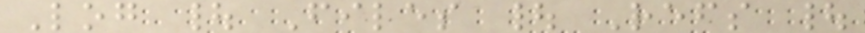Log | Files | Refs |
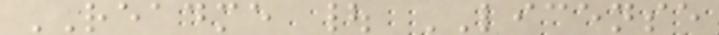README | LICENSE
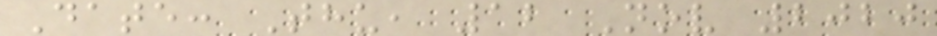Date: Thu, 12 Nov 2020
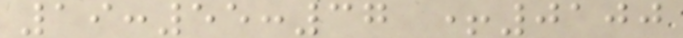19:55:37 +0100
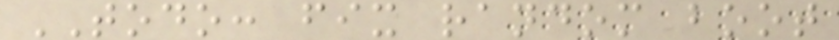TODO: fix random boot
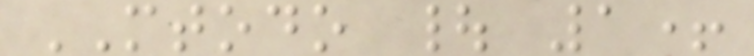MTODO | 1+
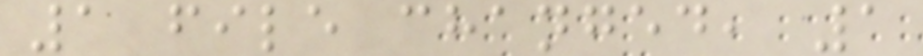1 file changed, 1
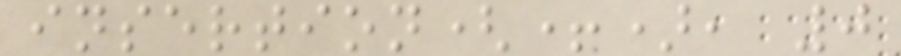insertion(+), 0
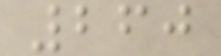260
